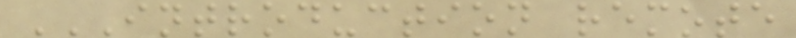INTRODUCTION REMOTE
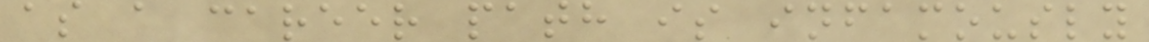as a career path is infamously
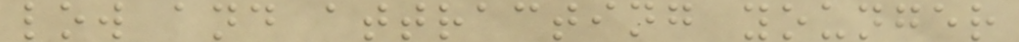low and attracting younger
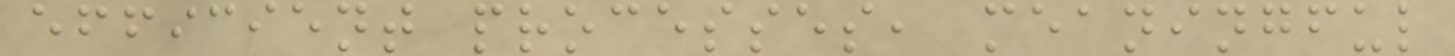efficient processes, meaningful
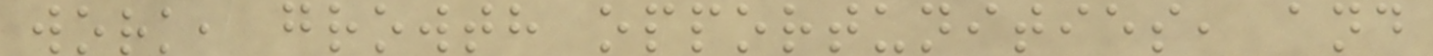work, growth opportunities, and
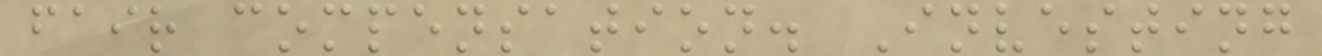fair compensation. Investing
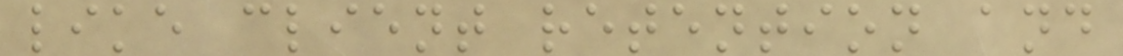like client retention and
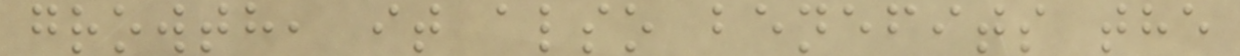growth, it also benefits the
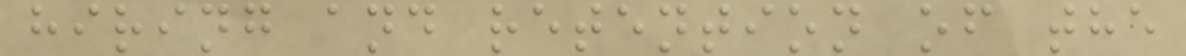hiring and retention of the
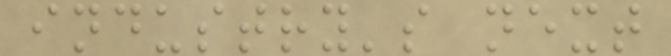industry's next
